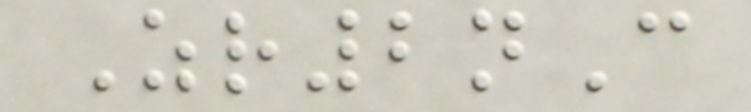Zr2nC
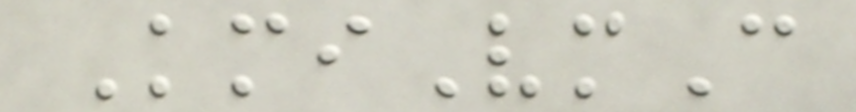KmiVmC
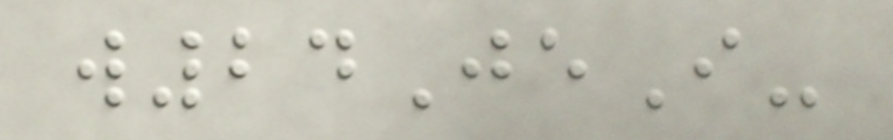w24JeI-
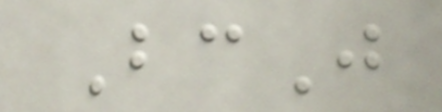BcJ
